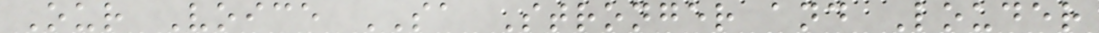Our Voice SA Stronger and Louder
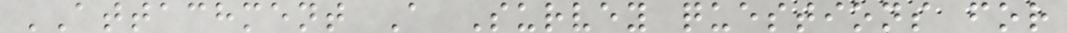ATTACHMENT A Survey questions for
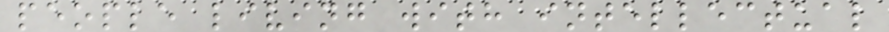people living with intellectual
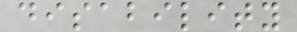disability
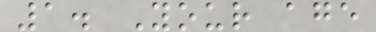1. Your age
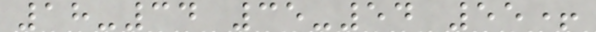18-34 35-54 55+
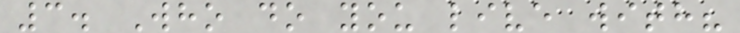3. Who do you live with?
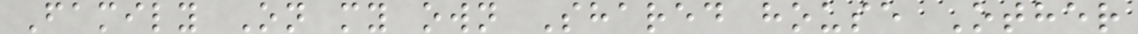Family On my own Shared house Other
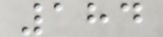184
